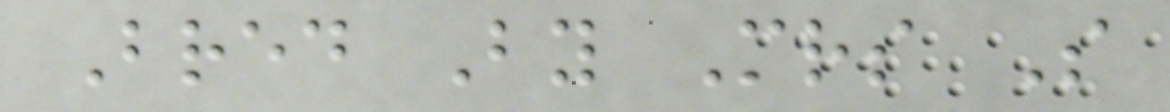Bred By Mrs S
